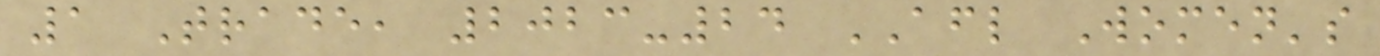1 Trade, 2023-24 AFL Women's
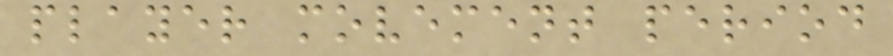player movement period
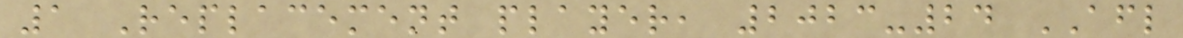1 Replacement player, 2023-24 AFL
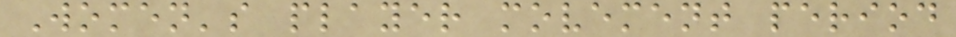Women's player movement period
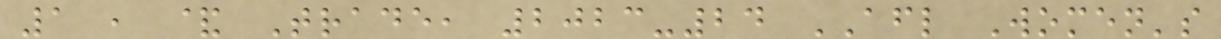1 , & Trade, 2023-24 AFL Women's
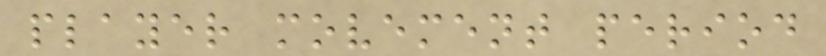player movement period
